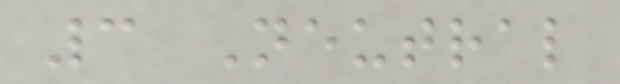3 Neutral
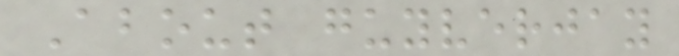About guyverjay
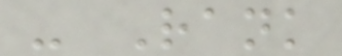- Rank
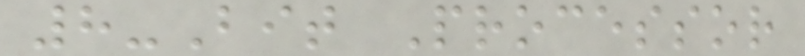8-Bit Processor
